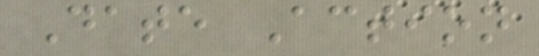Date Action
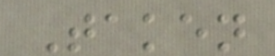Taken
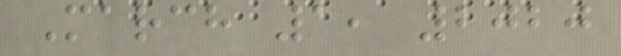March 1, 2020
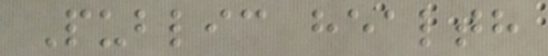Public health
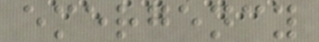emergency
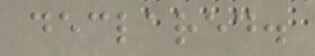declared.
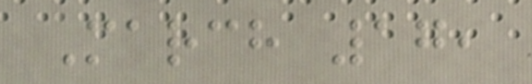March 17,
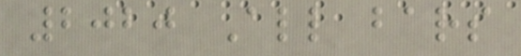2020 All bars
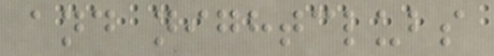and nightclubs
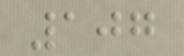107
